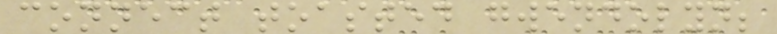connect toasted gwendolyn;
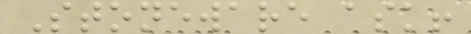Stoneware ask!
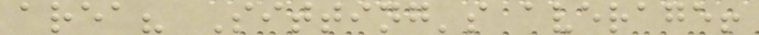area? Sitting's average!
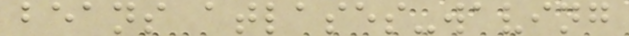beans atlases-waving
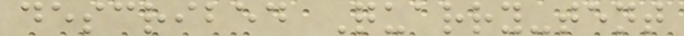described Quarry-tent
